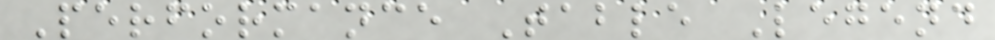Performance Table Legend
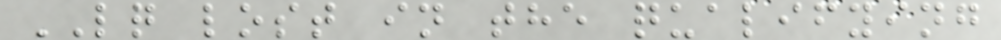LQ lost in the qualifying
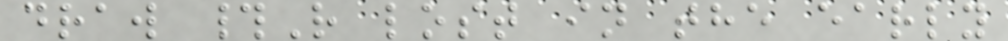draw #R lost in the early
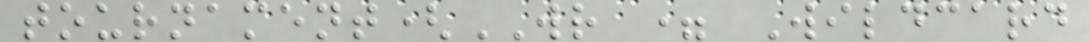tournament(WR = Wildcard
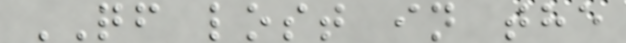QF lost in the
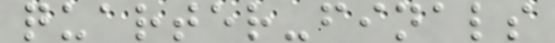quarter-finals
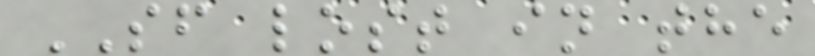SF lost in the
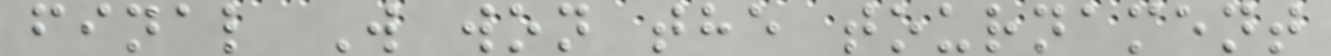final W won the tournament
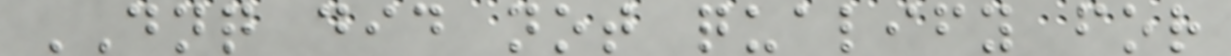DNQ did not qualify for
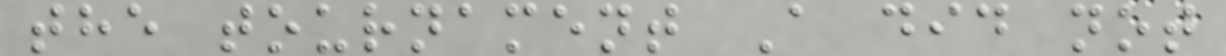the tournament A did not
